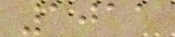1011
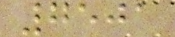7501
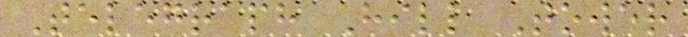Telegraph Hill Tower
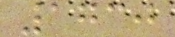1730
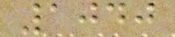1040
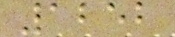1252
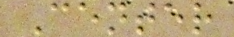Center
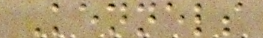Kennels
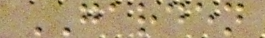GARDEN
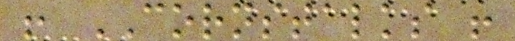! CORNSTALKS !
